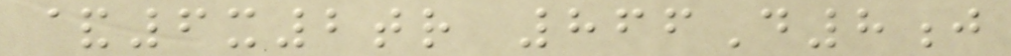&6x2tr 866D8j
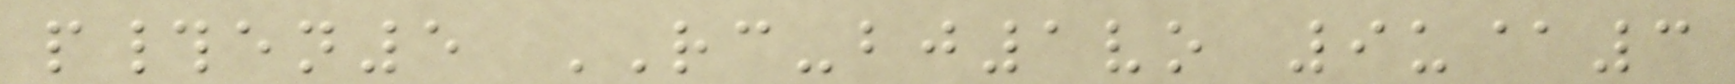p#en5 RC-bj1vo 9u@3
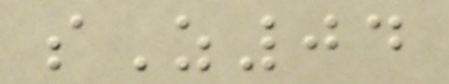sZ04
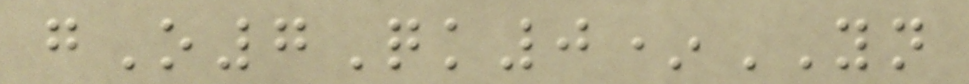gO7Qk0*YN
